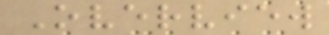Overview
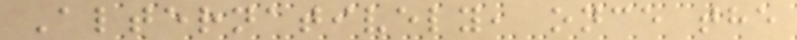Alternatively, once the
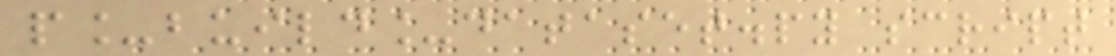p_build_dataset.py script
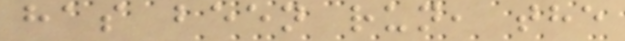has been run, the
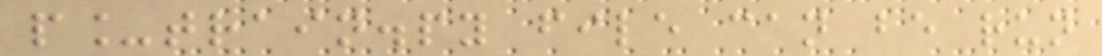p_train.py file can be run
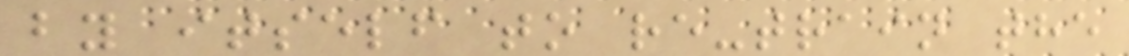by itself to re-train the
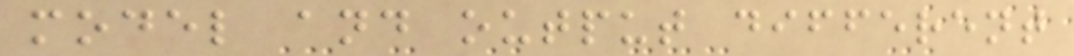model and output different
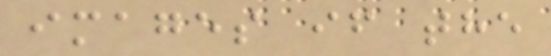images if the
